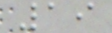19
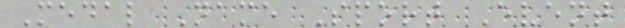Medal Name Sport Event
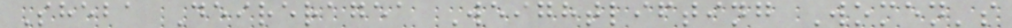Sheba Deireragea Weightlifting Women's
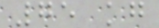75 kg
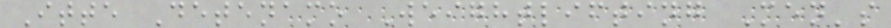Itte Detenamo Weightlifting Men's
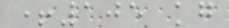+105 kg
